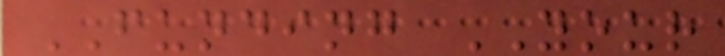FUNDING YOUR
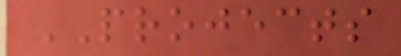PROJECTS
